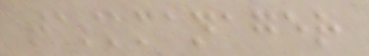taskmanager
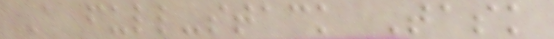A full-stack Task
